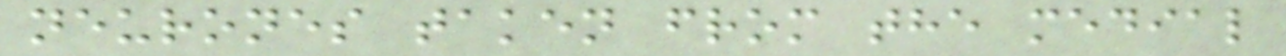neurones taken from the medial
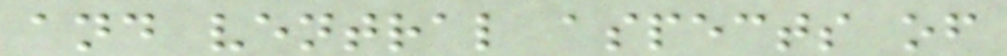and ventral aspects of
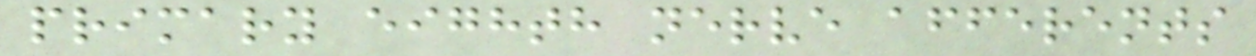primary eighth nerve afferents
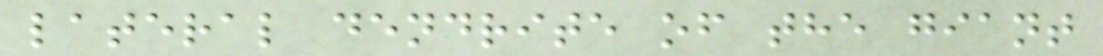lateral dendrite of the giant
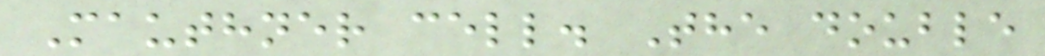Mauthner cell. The double
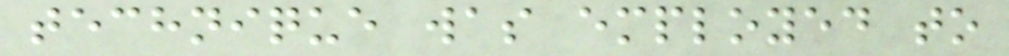technique was employed to
